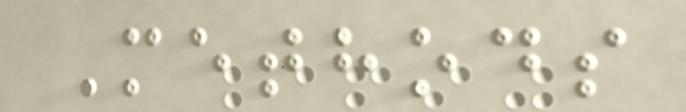Methods
